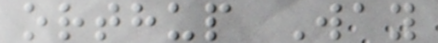orthup Way
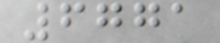6771
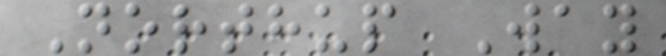Northup Way
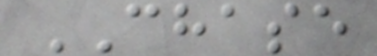CHASE
